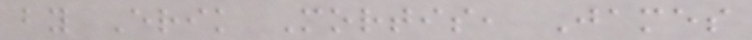by Erik Mortis, James
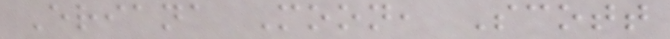Eriana Moon, Scott
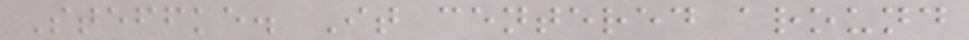Steffke. It centered around
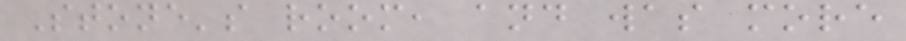Stone's room, and was more
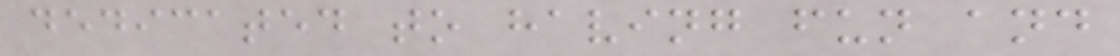dedicated to having fun and
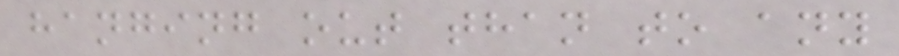hanging out than to any
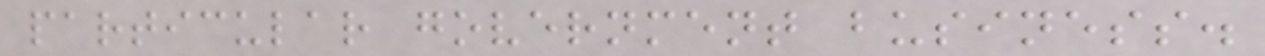particular government business.
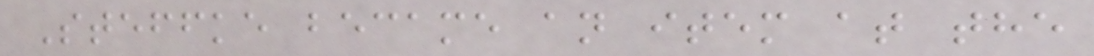Steffke became an item at the
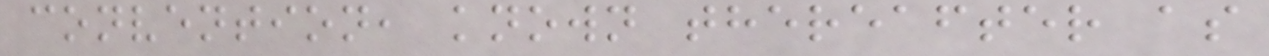convention, known thereafter as
